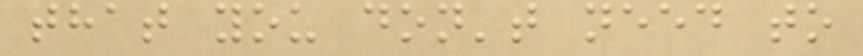that you don't need to
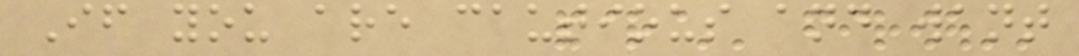If you are cautious and want
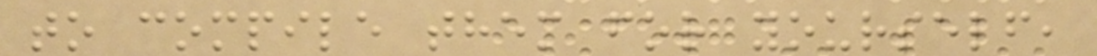to compile them for yourself,
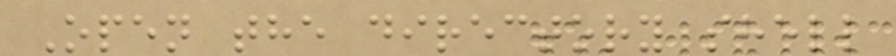Open the directory shell
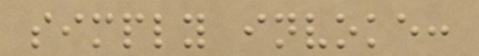simply invoke:
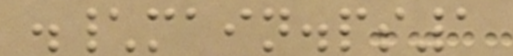.\main.ps1
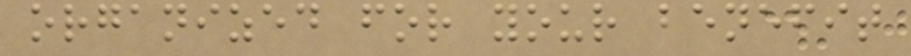organized for your benefit
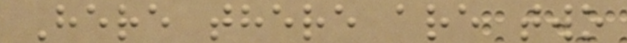Here there are two
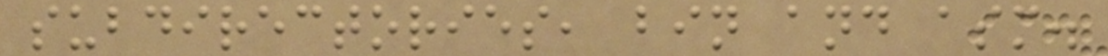subdirectories, bin and asm.
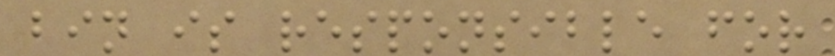bin is responsible for
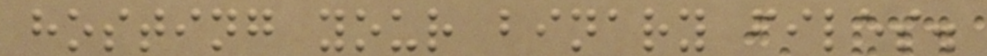hosting your binary files.
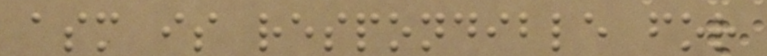asm is respondible for
